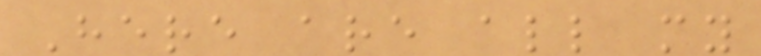Here are all my
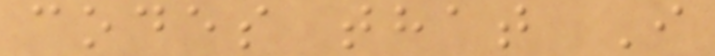codes that I
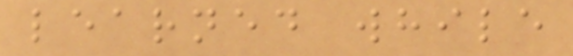learned while
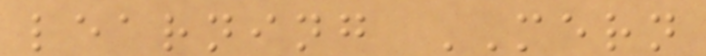learning MERN
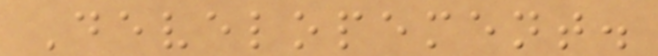Developement.
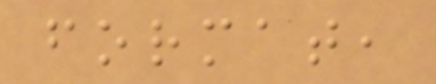format,
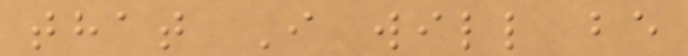that I will be
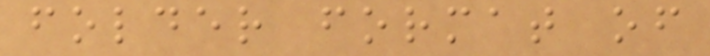folder format of
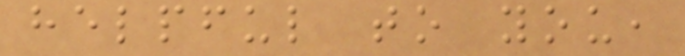helpful to you,
